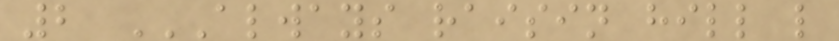2 ALWAYS RAISIN HILL L
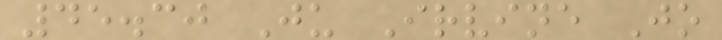45.30 Ju Irvine Jo
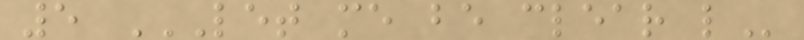5 LET ME BE CLEAR L
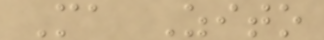Ma Zito
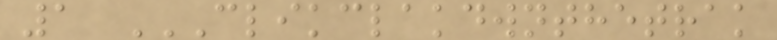1 CLIKCLAKDWNTHETRAK
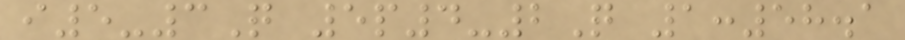i5-3Q 5p4-2Q 1:58.1
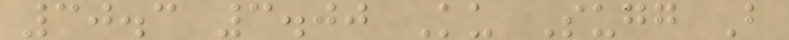30.3 3.00 Ku Sugg B
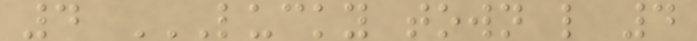4 LUCKY TOWN L 4
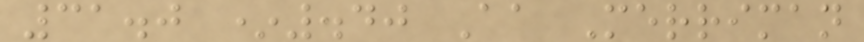31.0 *.40 Aa Merriman
